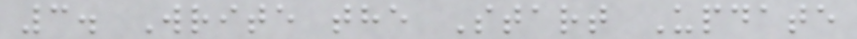3. Write the Start Update
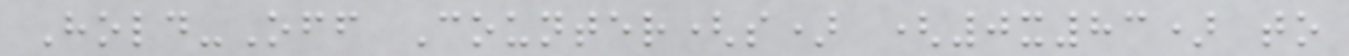Hold-Off Counter(s) (0x83) to
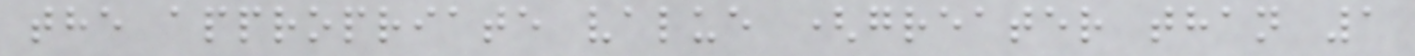the appropriate value (greater than 1
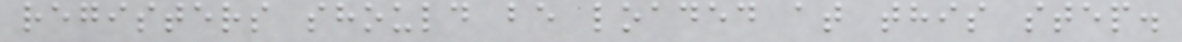registers should be loaded at this step.
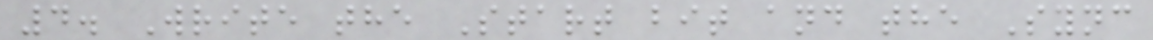4. Write the Start bit and the Sync
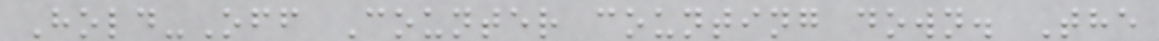Hold-Off Counter counting down. The
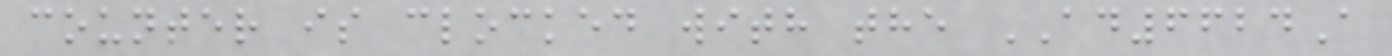counter is clocked with the AD6624A
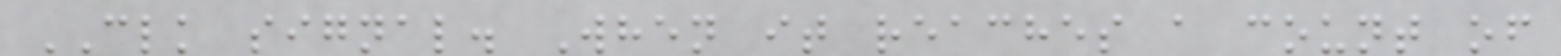CLK signal. When it reaches a count of
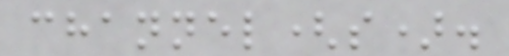channel(s).
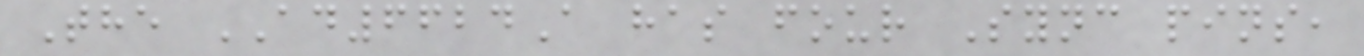The AD6624A has four Sync pins,
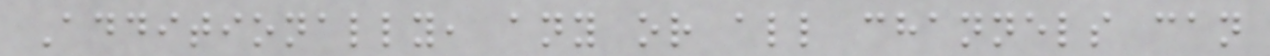Additionally, any or all channels can
